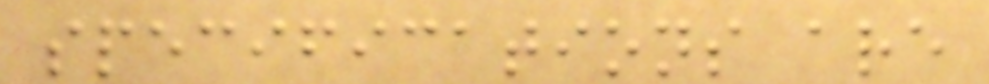specifications are
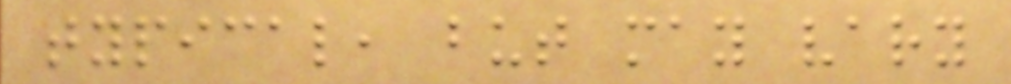typical, but may vary
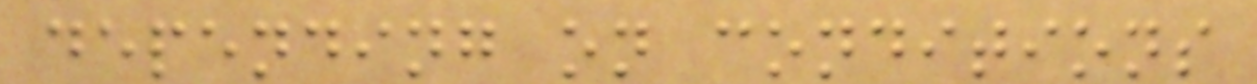depending on conditions
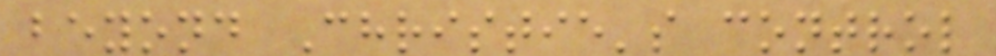beyond Christie's control
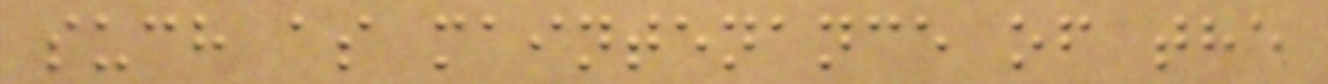such as maintenance of the
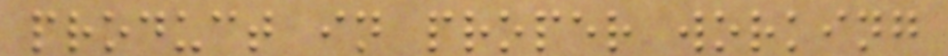product in proper working
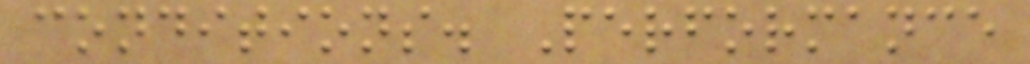conditions. Performance
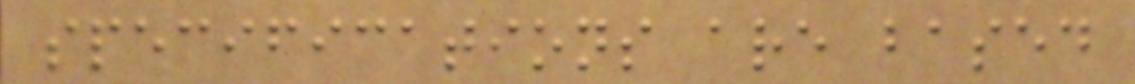specifications are based
